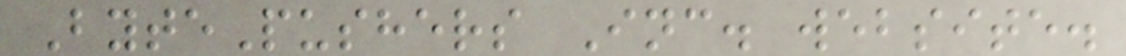BytePushers Inc. website.
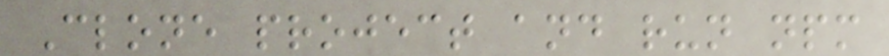Clone project and run npm
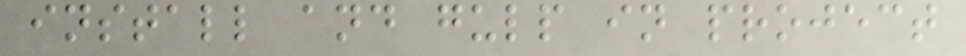install and gulp in project
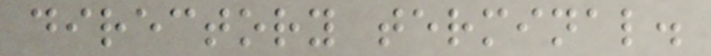directory terminal.
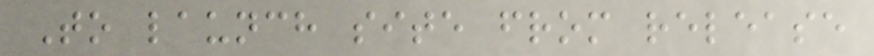To launch site from release
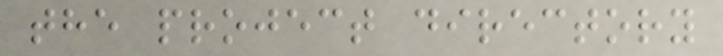the project directory
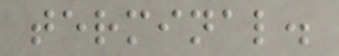terminal.
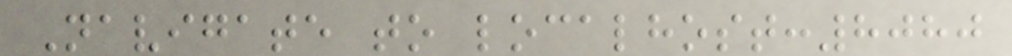Navigate to localhost:8080
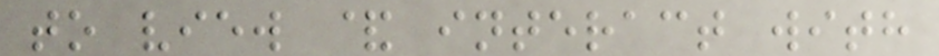to view & interact with
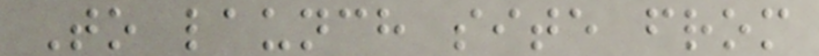To launch site from
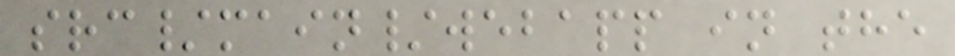src/main/webapp in the
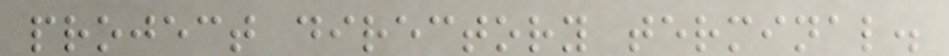project directory terminal.
